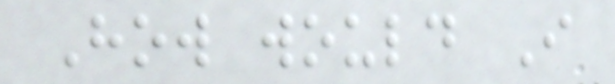How would I
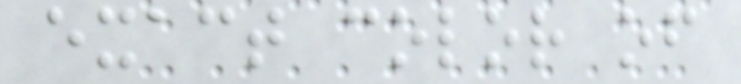exact color of
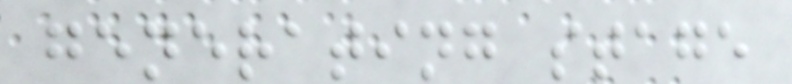generating stage
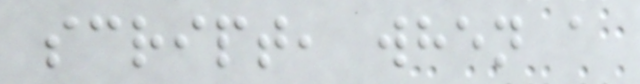script, when a
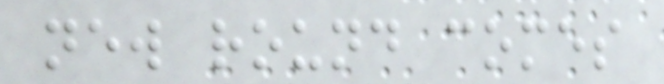new round comes
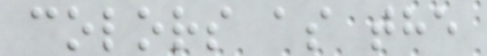colors as the
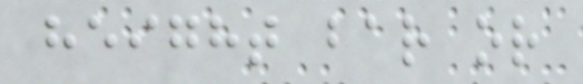height bar or
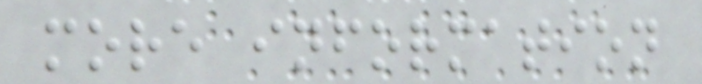more information
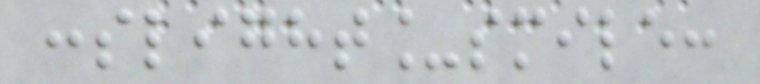:slight_smile:
